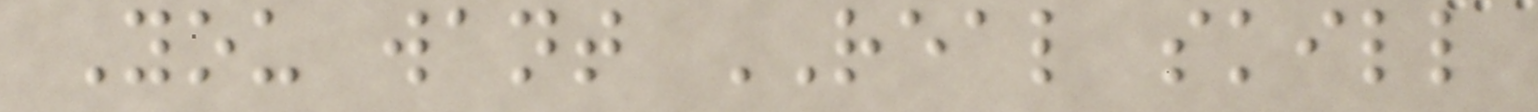You want REAL skill
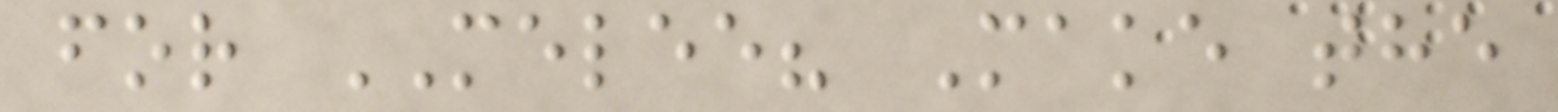for MELEE? Make the
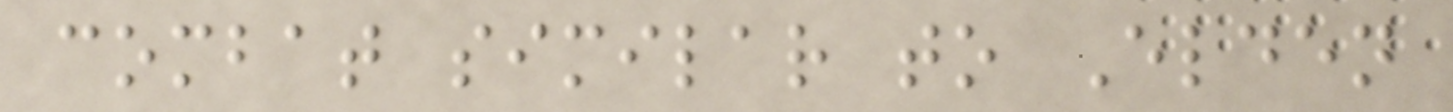combat similar to Elden
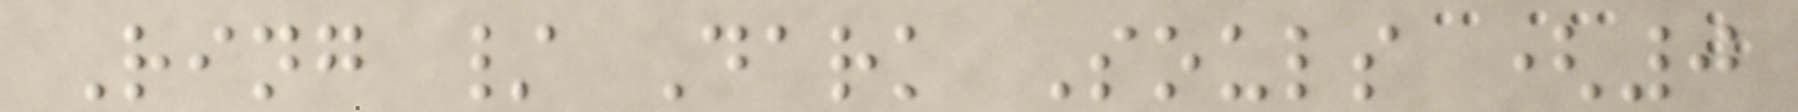Ring / Dark Souls (0
